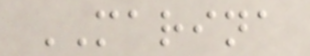MARINA
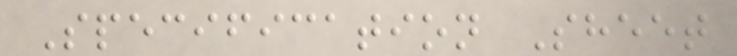Specification Sheet
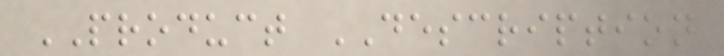PRODUCT DESCRIPTION
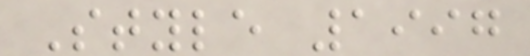Style 1997
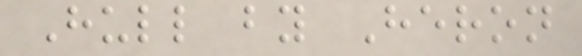Hull by Heron
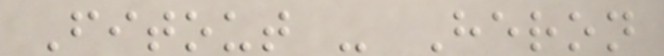Fitout - Heron
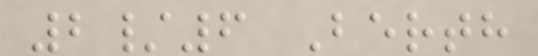2/6 Berth
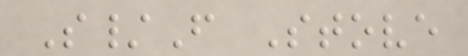S/F Stove
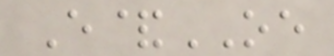E&OE
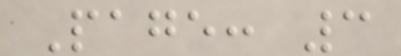Page: 3
